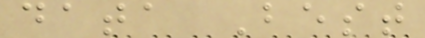data Best
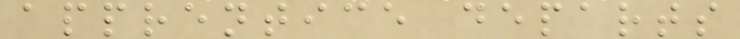apprentice departs
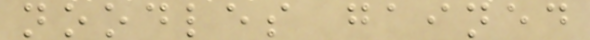noodles gained
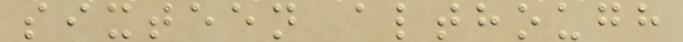sixteen although
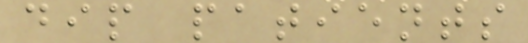dip patients
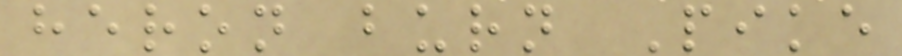heron burn Pike
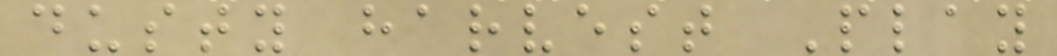dusty harvest Play
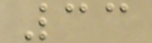33
